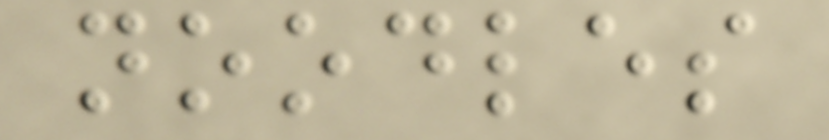noodles
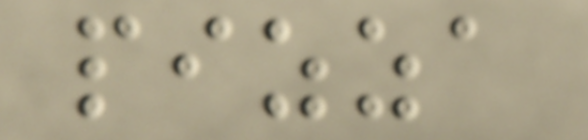pizza
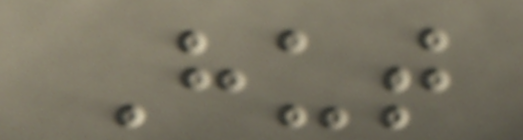Hut
